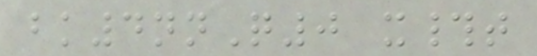bk4nnQ0 x#t
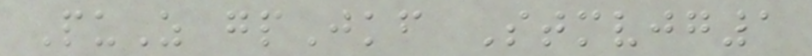PuZ gpJkf Stmvjg1
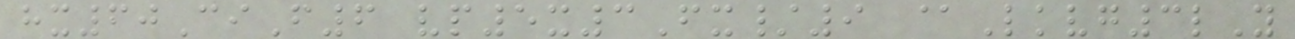hx60CiF6 vp5x3Fx/9 @Lkvg3lY
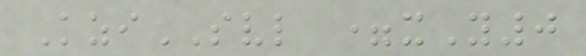KziSVL =xY0
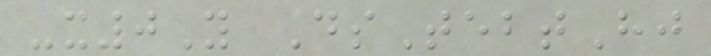-x0Y DsTebtHj
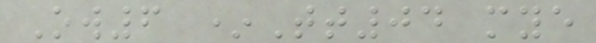Ow6 *Tt04 mye
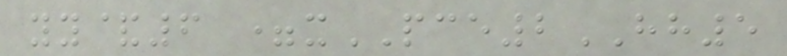yy&6 =xPCE2HH5
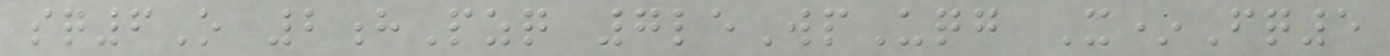sq6O 2hPzq 7leWpUqg X*Fq5
